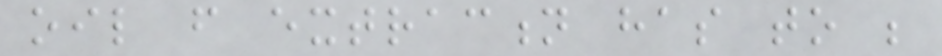oil from extraction has to be
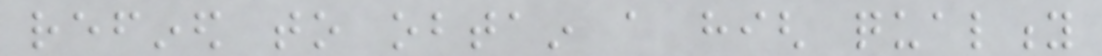refined to obtain a high quality
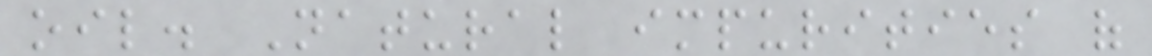oil. Natural impurities of
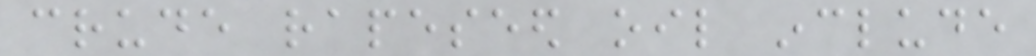crude rapeseed oil include
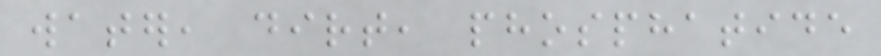water, dirt, phosphatide
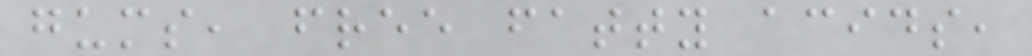gums, free fatty acids,
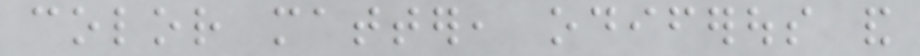color matter, odiferous and
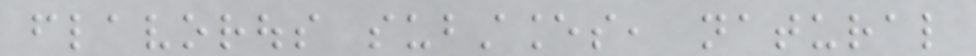flavorous substances, natural
